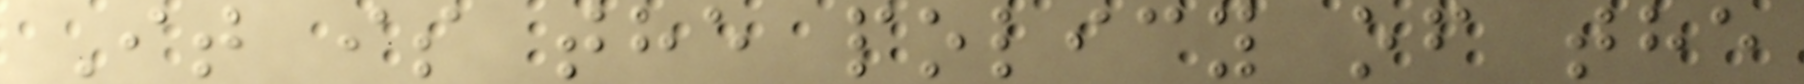It is the policy of the
